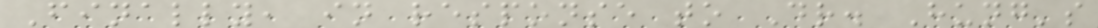Finally, in response to Dr. Hung's
